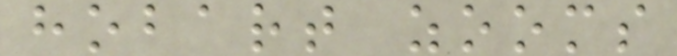hobart zooms
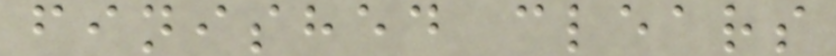finished clears
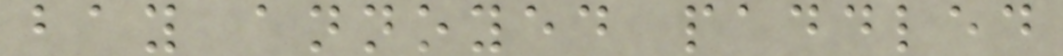bay annoyed paddled
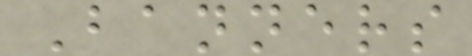Banners
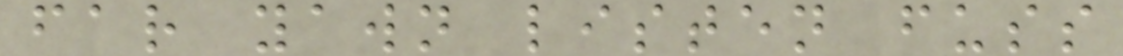far yawn listen fuss
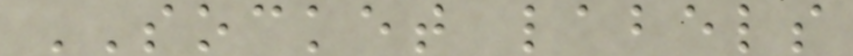SOCKET labels
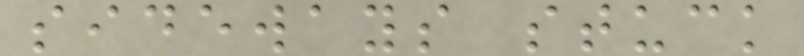sideways stuck
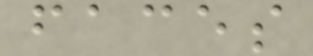faces
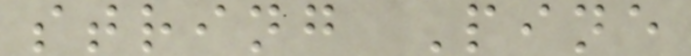string Pine
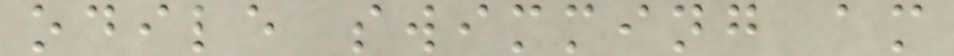odile swimming am
